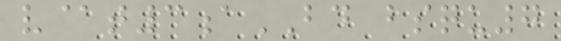v@t3aBD bsqu7
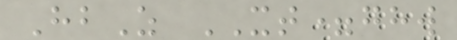HbZ XT=ghw
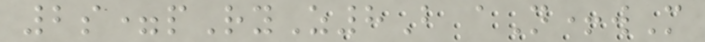2s=pRyZ8B aN+wM
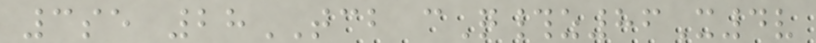3se 28TCB cQ#z86X4v
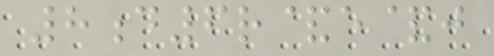8d6r&e&j
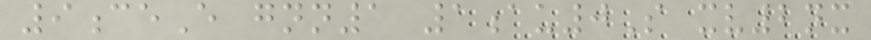9ceE gnn1 1au0S xv2nx
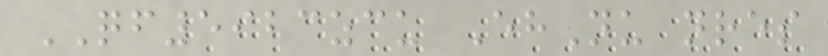QF5923zcu EhNu nres
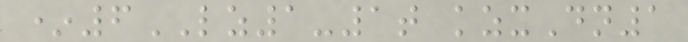*6LZ1-1t kzxDn1
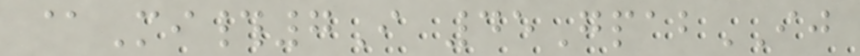@Mi#7I 45GpabIJ
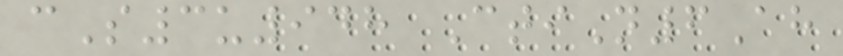cS3u948 CtiN6Ah
